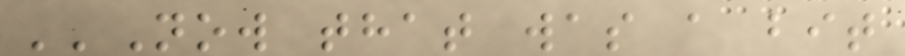''Now that was a bit
